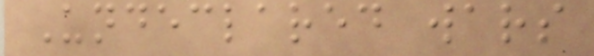Undeclared wars
